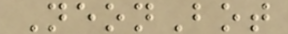NeonBot
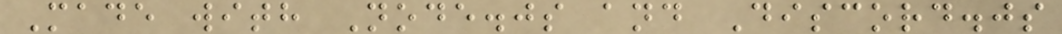Made with Node.js and Discord.js
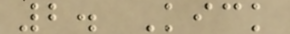2. Kick
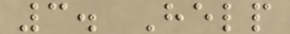3. Help
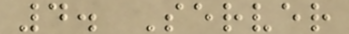4. Server
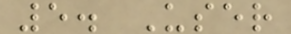5. User
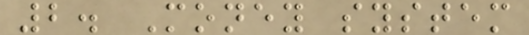2. Money system
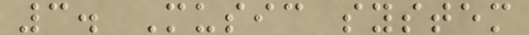3. Music system
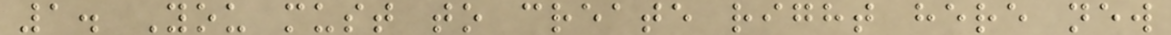1. You must to create right here new
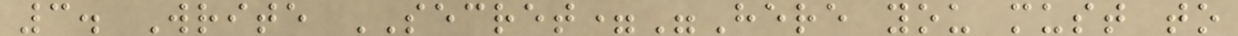3. Write SECRET="Here you must to
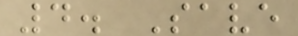4. Save
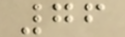76
